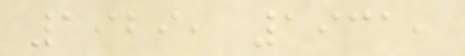1929, 1931,
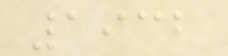1932
